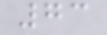73
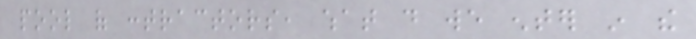pool of contractors, what do we enter in the
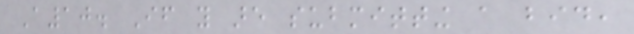A10. If you are submitting a bid,
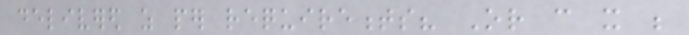delivered as per requirements? Or can it be
